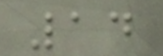14
